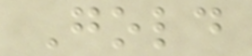Gold
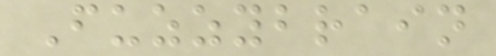Fuzzybrain
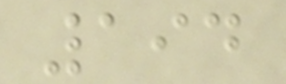194
